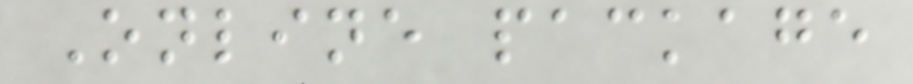Online package
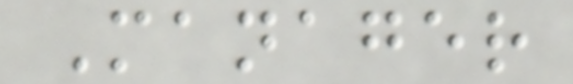Manager
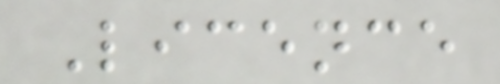Licence
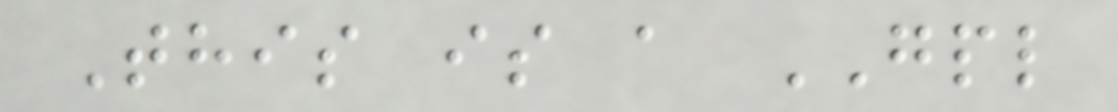This is a GPL
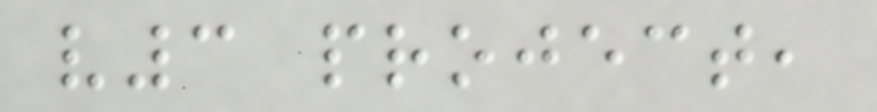v3 project,
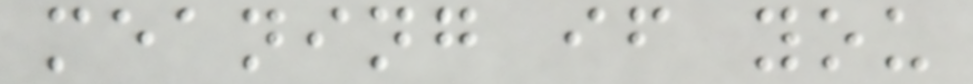meaning if you
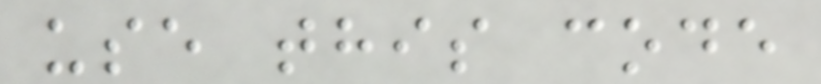use this code
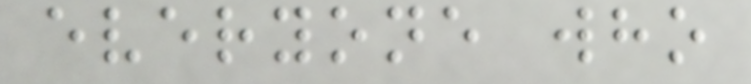everyone who
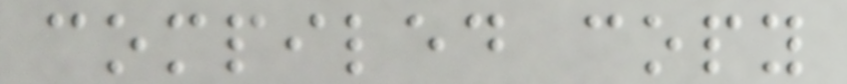compiled copy
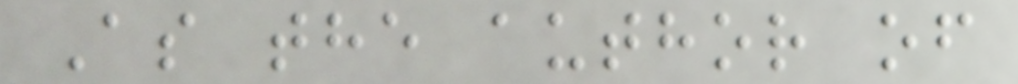As the author of
